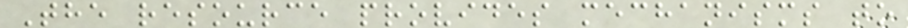The resource provides mechanisms to
